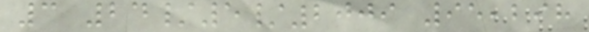3 24/5/2009 95,298
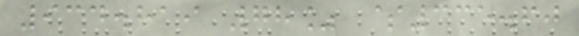934.819 78% $335.60
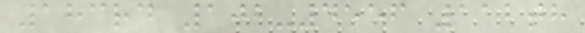183rd 102-4556 112th
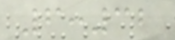6:32
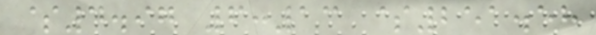$4.97 6:13 $251.58
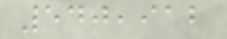540,912
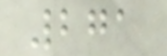271
